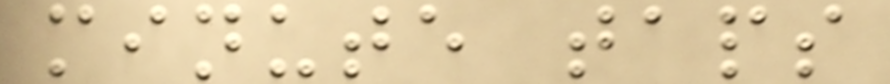minute taps
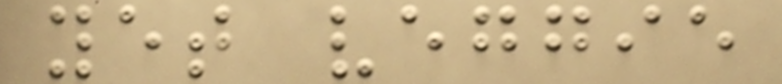yet veggie
